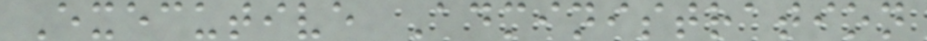Executive Administration
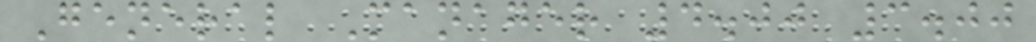General Manager 4.00 3.00
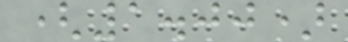(1.00)
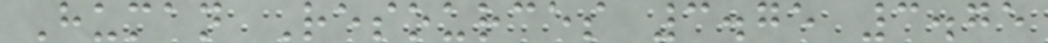Human Resources 3.75 3.75
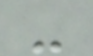-
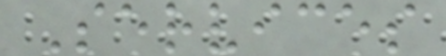Services
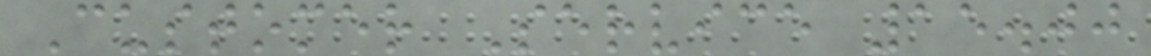Customer Service 15.00
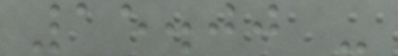15.00 -
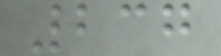237
